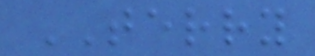TERRY
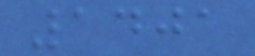1401
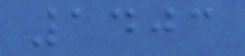1403
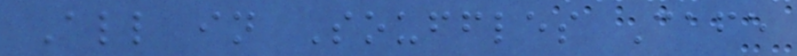All in Souffles Cafe
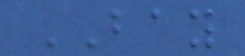BAY
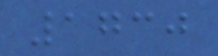1730
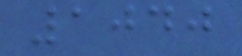1040
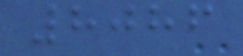8086
